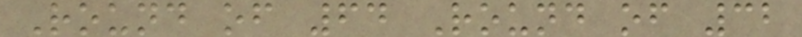Round of 64 Round of 32
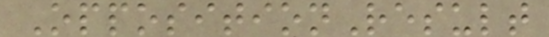OppositionResult
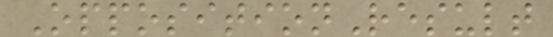OppositionResult
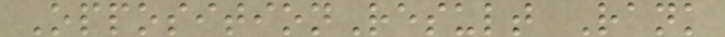OppositionResult Rank
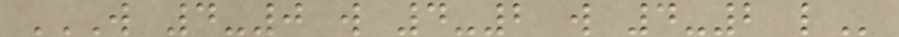W 4-0 W 4-2 W 4-2 L
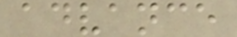advance
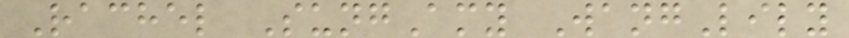Rachel SungAmy WangLily
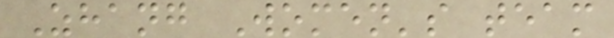Zhang Women's team
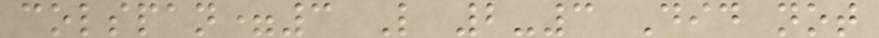colspan=3 L 2-3 Did not
